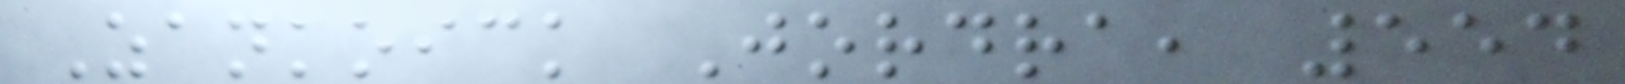Zankoick Jordra, 554
